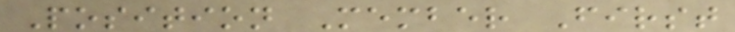Position Member First
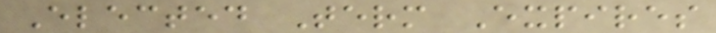Elected Term Expires
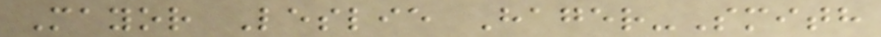Mayor Leslie Hager-Smith
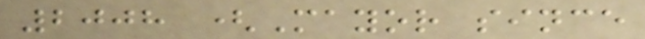2008 (Mayor since
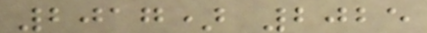2017) 2025
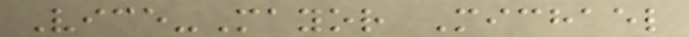Vice-Mayor Michael
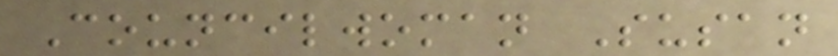Councilwoman Susan
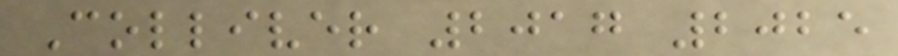Colliver 2017 2025
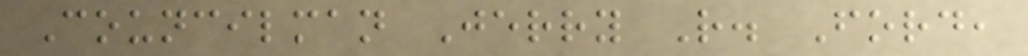Councilman Jerry R. Ford,
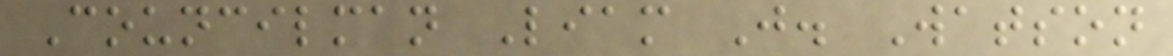Councilman Liam J. Watson
